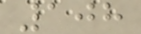108
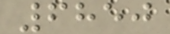6850
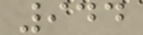944
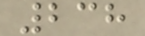238
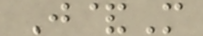J&M
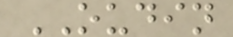OUDIN
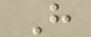H
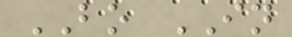BO IN
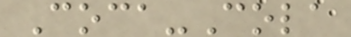Coca-Cola
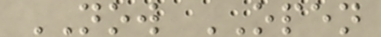NOW OPEN
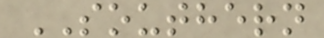SOUTHERN
